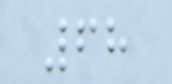68
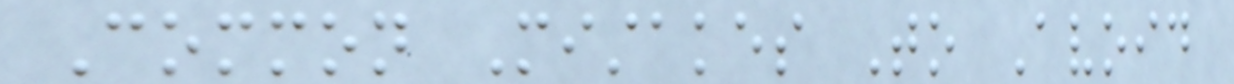Common Mistakes To Avoid
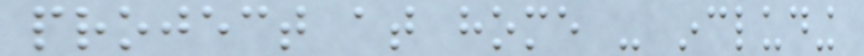project at home - including
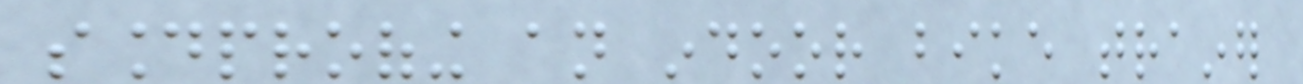soundproofing an indoor bike trainer
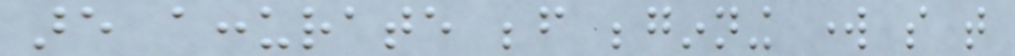are accurate before beginning work so that
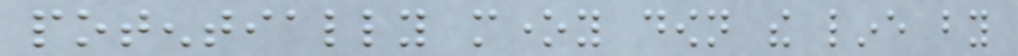potentially money down the line by
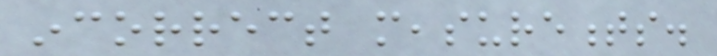incorrect measurements.
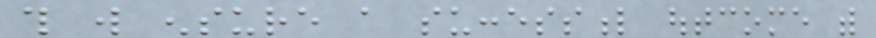this will ensure a successful outcome with
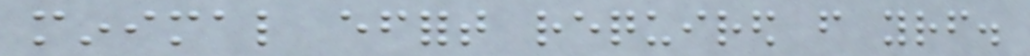minimal effort required from yourself.
